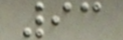93
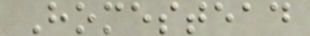Homestead
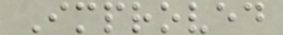Improved
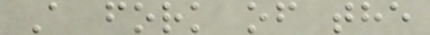A fork of the
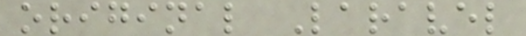original Laravel
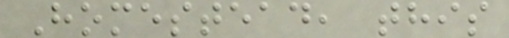Homestead, this
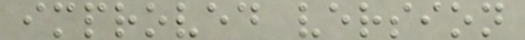improved version
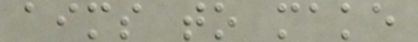aims to make
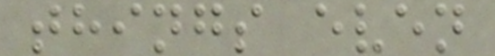things even
